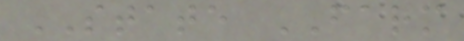STATE FARM
